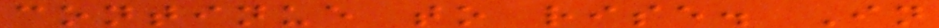continue to rise. In
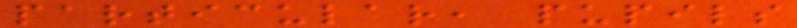particular, pupils
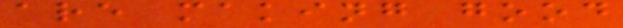are making good
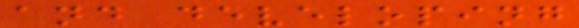and developing
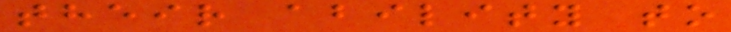their ability to
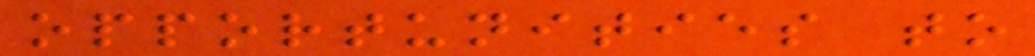opportunities to
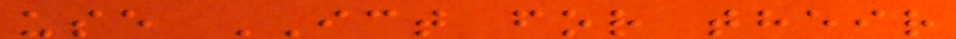use ICT for their
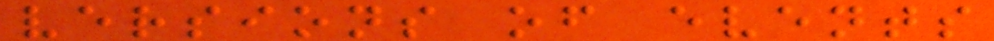versions of events
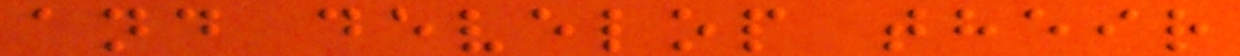and develop their
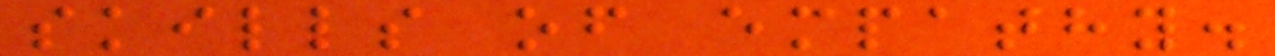skills of empathy.
